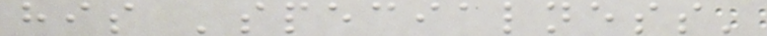his 'specialness'
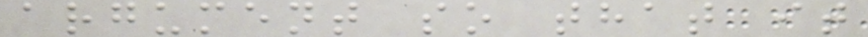argument so that it
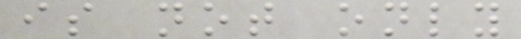is not only
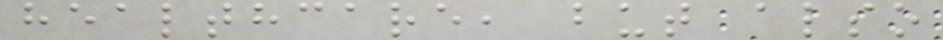healthcare, but also
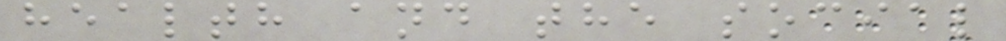health and the social
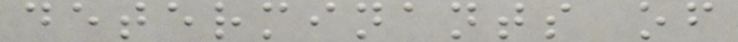determinants of
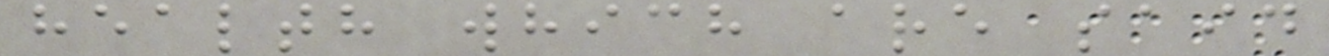health which are said
